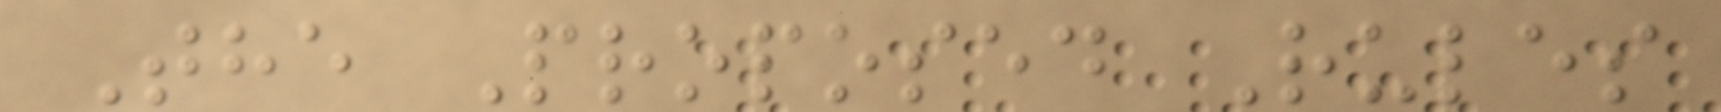The Proposed Rules
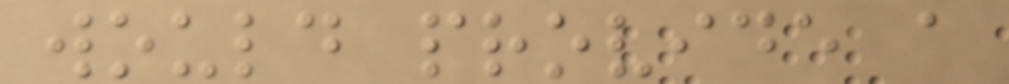would provide a
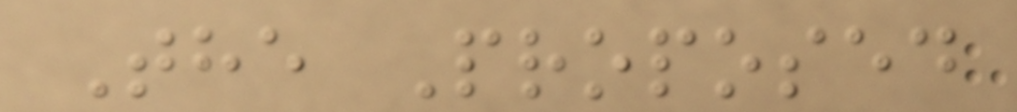The Proposed
